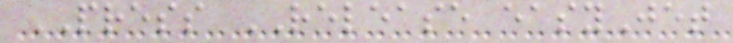PRESS RELEASE easyJet
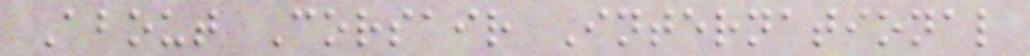About Corsair International
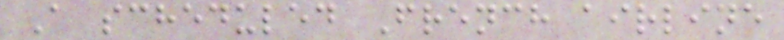A scheduled French airline
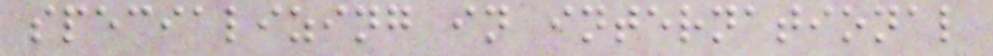specializing in international
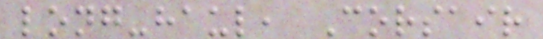long-haul, Corsair
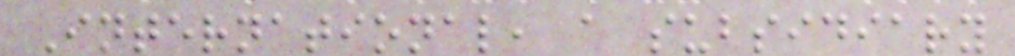International, a subsidiary
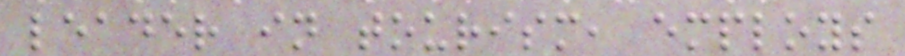leader in tourism, employs
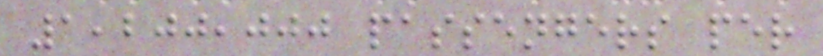1,200,000 passengers per
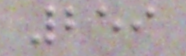259
